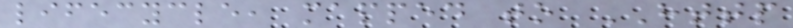lifecycle, mapped to HTTP
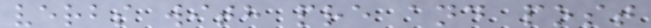verbs with pre and post
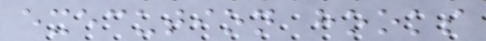execution hooks
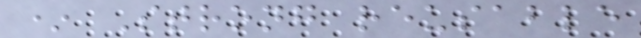* Strong reusable
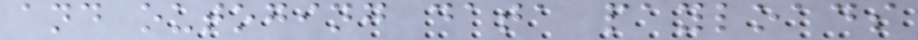and outoging data payloads
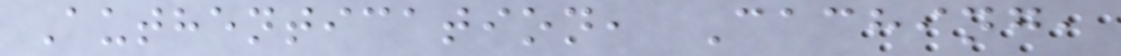Authentication, Caching,
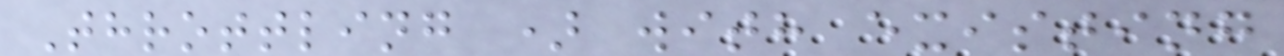Throttling ) with existing
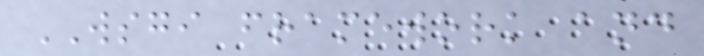WSGI framework and
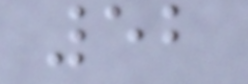52
